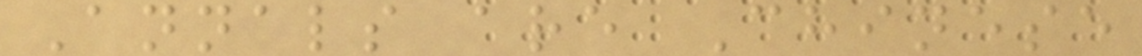Annals are Chinese
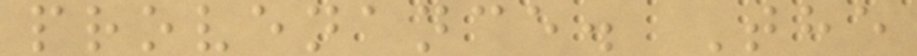provenance. The
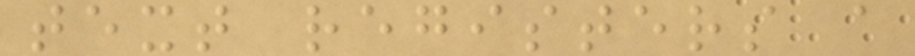text registers a
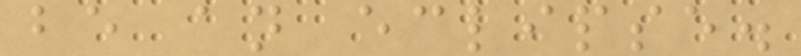be an eclipse.
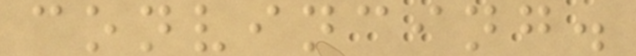convincing.
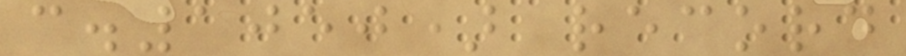c.1050) record
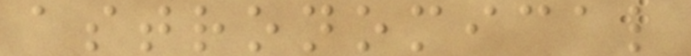astronomical
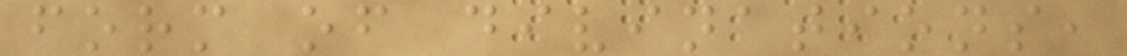form of divinations,
